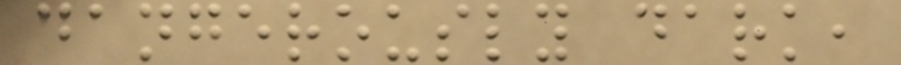dangerously dark,
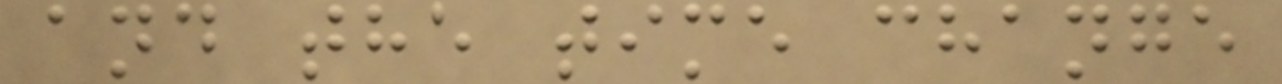and the time change
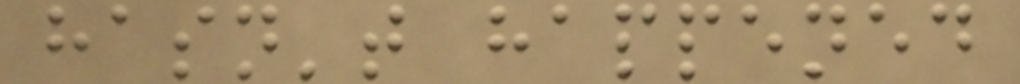hasn't happened
